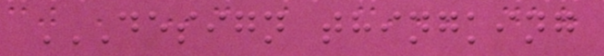DESIGN THINGKING
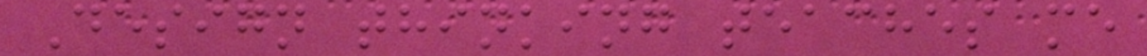Design thinking teaches me
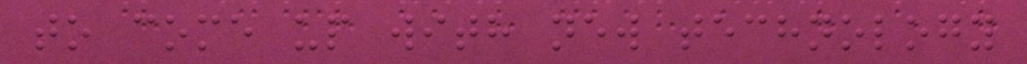to come up with new technology
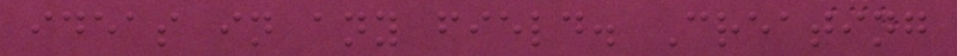ideas in any field. Creating
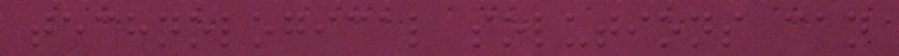technological solutions can
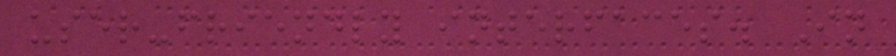user-friendly interfaces. In
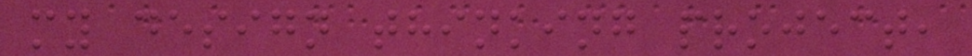my design thinking project,
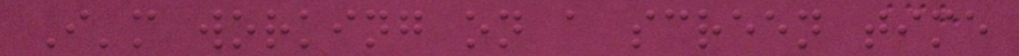I'm working on a screen time
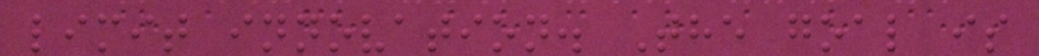limit innovation. The goal is
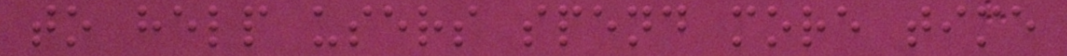to help users spend more time
